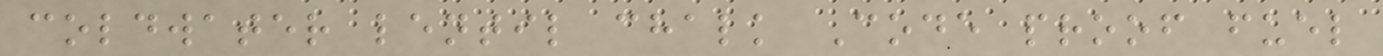coldwater lentil chalk Code proof fuel
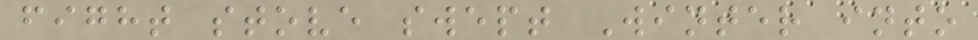fight stove swept Winter into
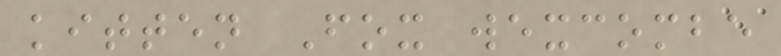kitten Fox wexcombe
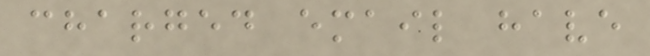charged email have
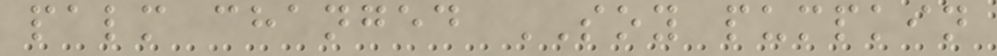palm changed SOY pumpkin
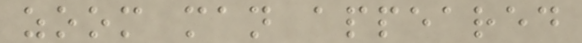zoom man appeared
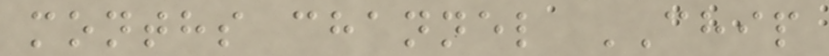months channel CHIP
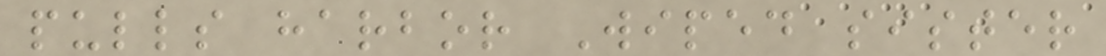pulls harbor Wiped sister
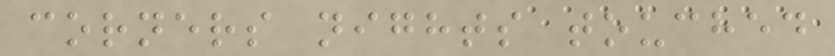corners nights touched
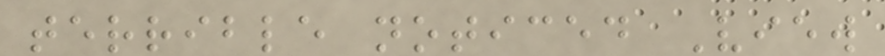terrible noticed View
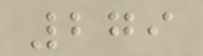279
